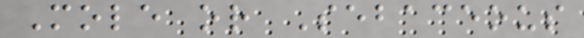Mole or Sebaceous
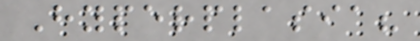Hyperplasia?
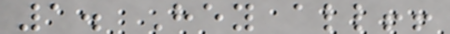1. Hey all!!
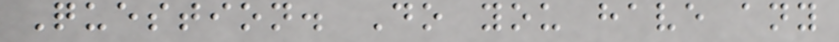Question. Do you have any
